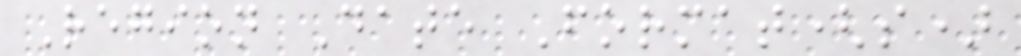Region Date Format(s)
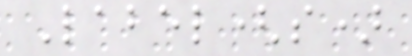Label(s)
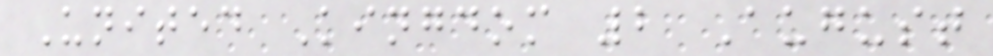United Kingdom 2 August
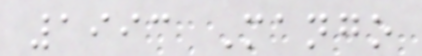1993 Mango
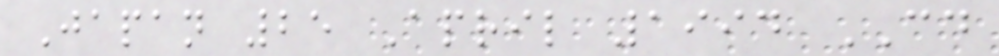Japan 25 April 1994 CD
